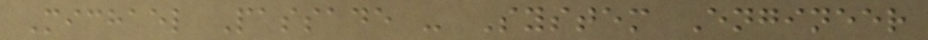Michael Passade - System Engineer
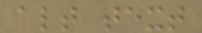alt text
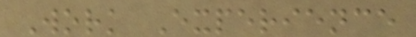Work Experience
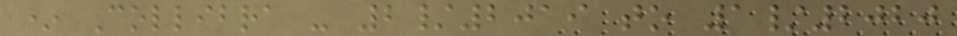* Collibra - 2/2019 to 1/2020
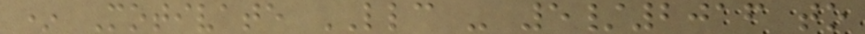* Motivate LLC - 5/2016 to
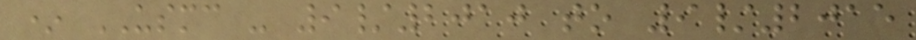* USMC - 9/2010 to 9/2015
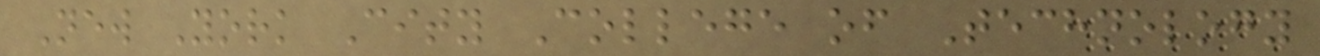New York City College of Technology
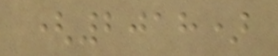(2018)
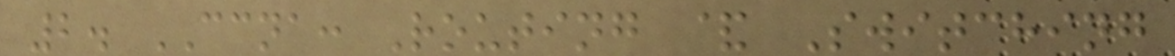2. CCNA: Routing & Switching
